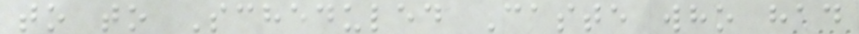to to Scheduled Caste who had
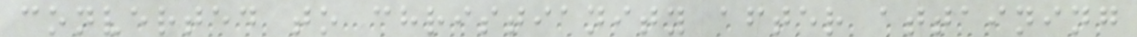converted to christianity after attaining
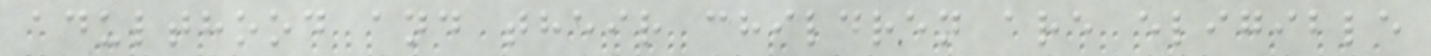adulthood and their children are eligible
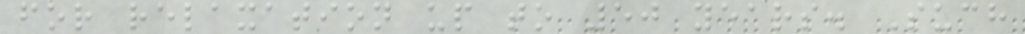for relaxation up to 50 years. Such
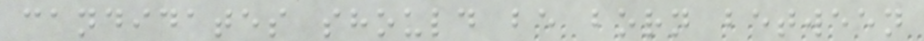candidates should be born between
